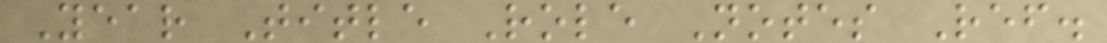Year Title Role Notes Ref.
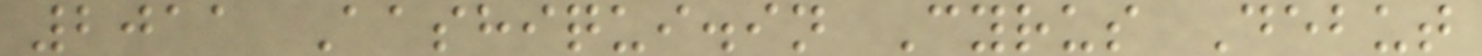2011 Aashiqui.in Cyrus Debut
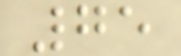75
